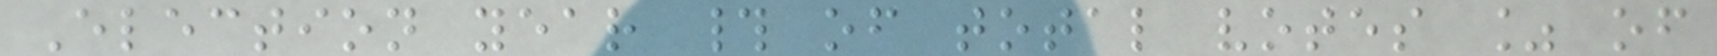Election year # of total votes % of
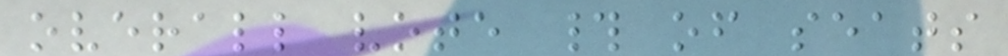overall vote # of seats
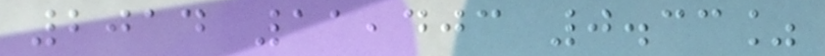2014 11,403 0.33%
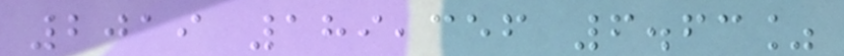2019 189,356 6.63%
